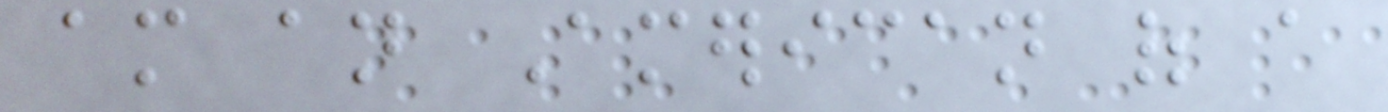am an American of a
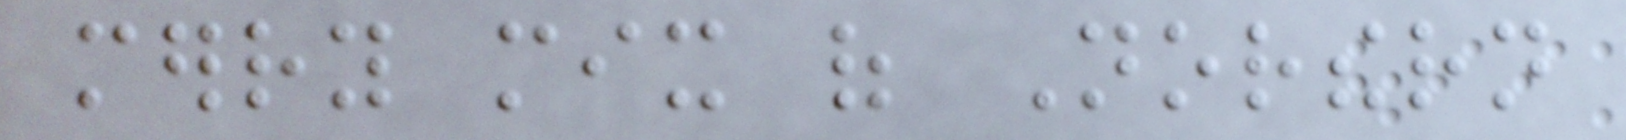merry mix of Northern
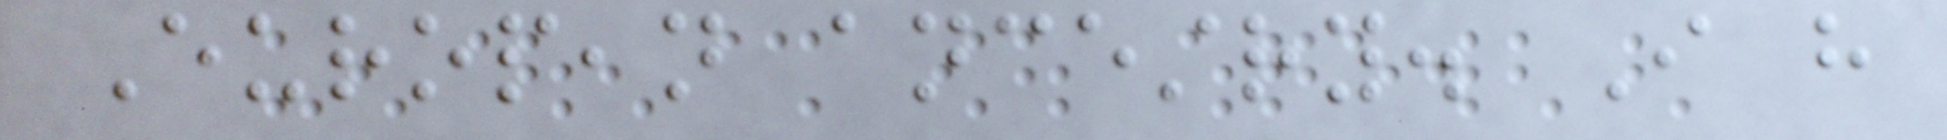European ancestry. I have
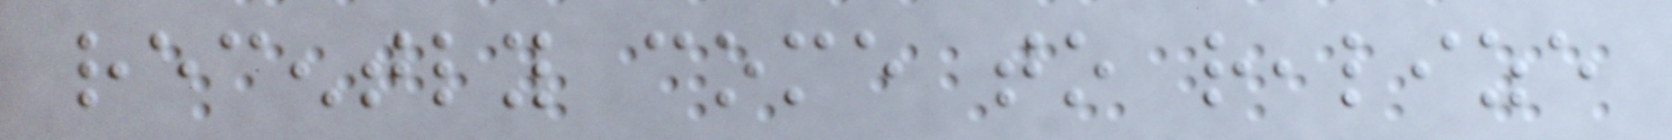recently come to realize
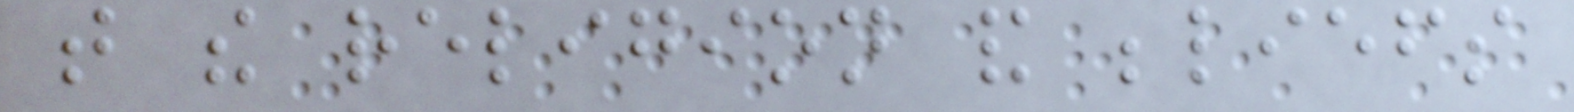that the religion and beliefs
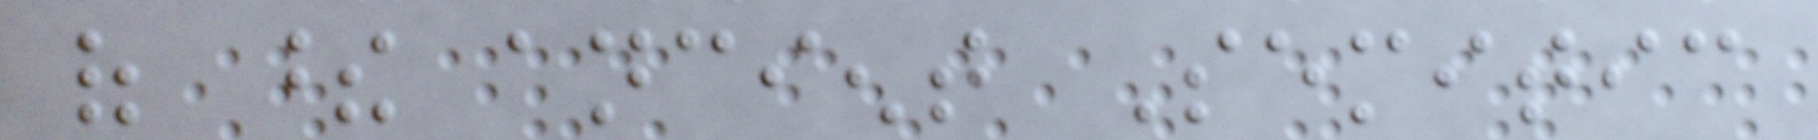of these ancient Semitic
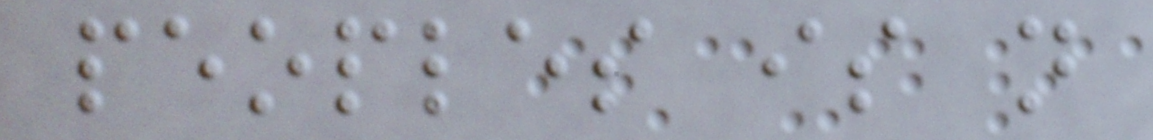peoples is not
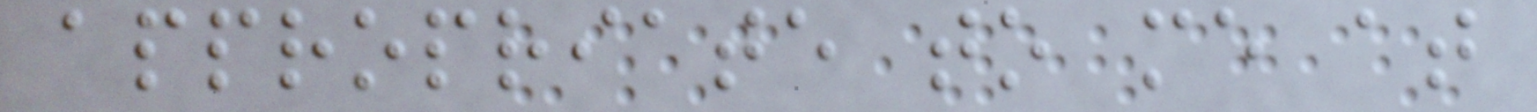appropriate to me at
